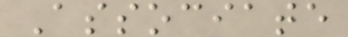Associate
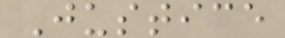Justice
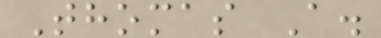Thomas A.
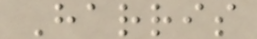Harris
